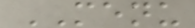MENU
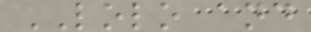LOLO and
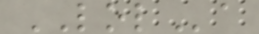LOLa
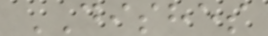DISHES
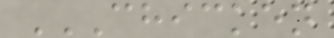CHICKEN
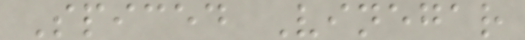Spiced Vinegar
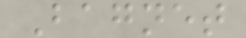Bagnet
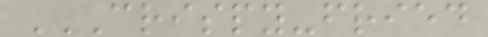CRISPY-FRIED
